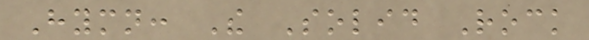Hymn: The Solid Rock
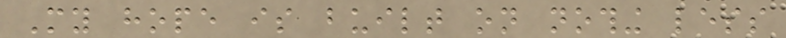My hope is built on nothing less
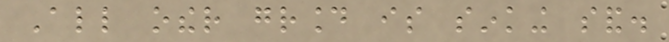All other ground is sinking sand.
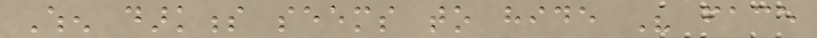When darkness seems to hide His face
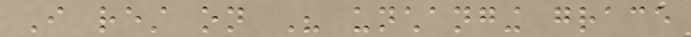I rest on His unchanging grace
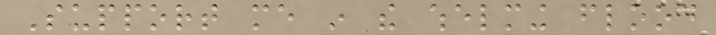Support me in the whelming flood
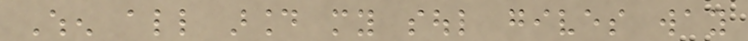When all around my soul gives way
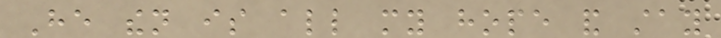He then is all my hope and stay
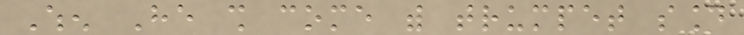When He shall come with trumpet sound
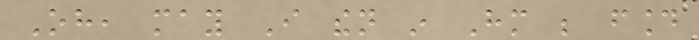Oh, may I then in Him be found
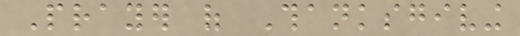Prayer of Thanksgiving
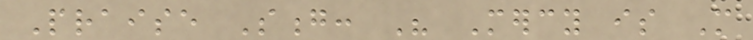Praise Song: His Mercy is More
